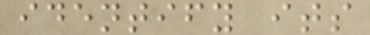identify its
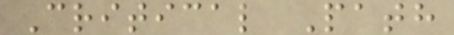Critical Path
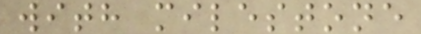with milestone
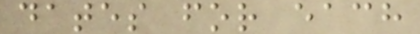dates for each
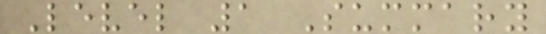Level 1 Summary
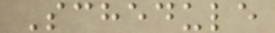Schedule
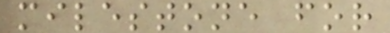milestone for
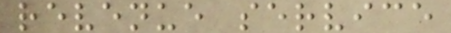revenue service
